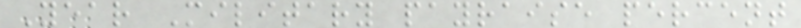Year Military payraise percent
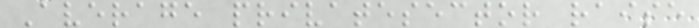Average privatesector raise
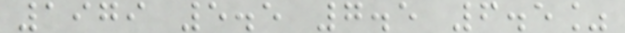1979 5.5 7.5 6.5%
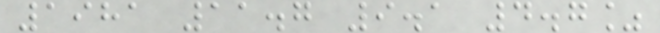1981 11.7 9.1 4.7%
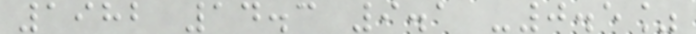1982 14.3 9.1 -0.5%
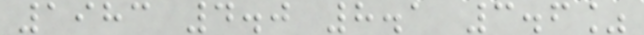1983 4.0 8.1 3.6%
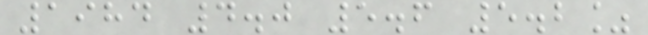1984 4.0 5.6 5.2%
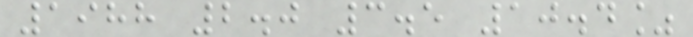1988 2.0 3.5 10.4%
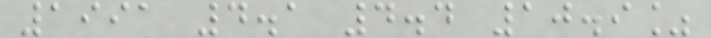1991 4.1 4.4 10.9%
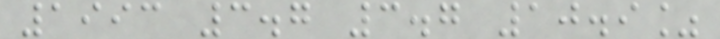1993 3.7 3.7 10.9%
